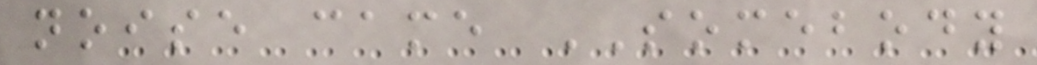noise came SOMEBODY
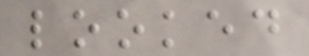looked
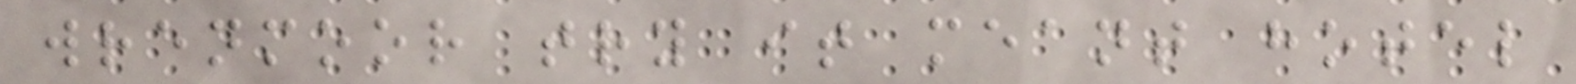wrenmoor try it meant hotel
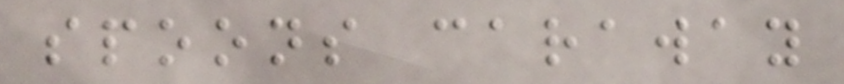spoons caraway
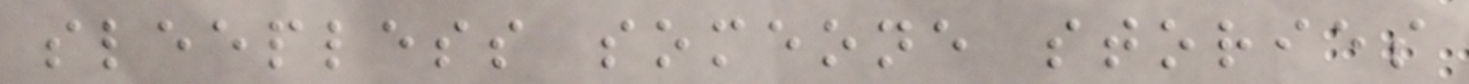sleepless someone stories
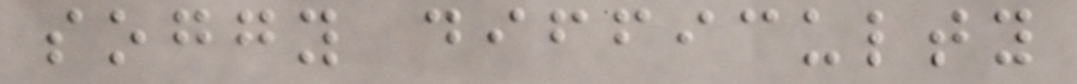soggy difficulty
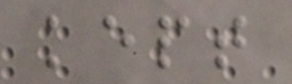kept
